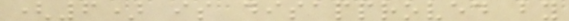(6) is disapproved by
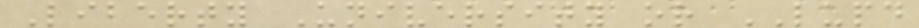Liberty University or LUPD
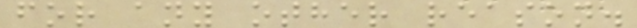for any other reason.
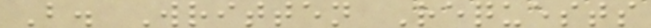B. Written Requests
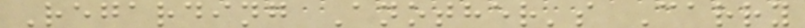Regarding Another's Carry
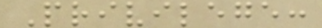Privilege:
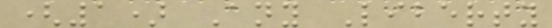(1) Any Liberty
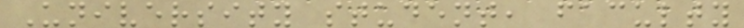University student, faculty
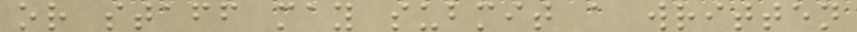or staff may submit a written
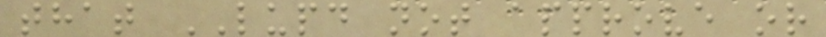that LUPD not approve or
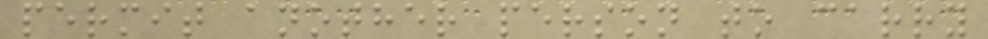permit another person to carry
